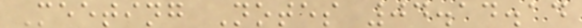Meeting Notes 04.14.14
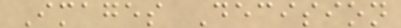Images Decision
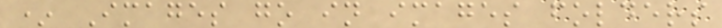* Images go in images folders
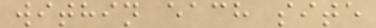within each site
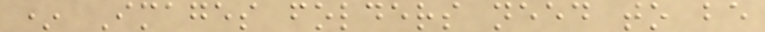* Images folders need to be
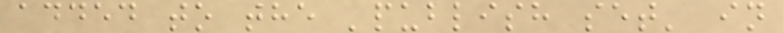added to the 'publish set' in
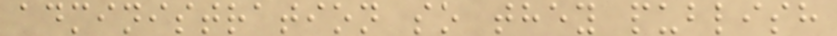administration so they publish
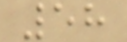58
